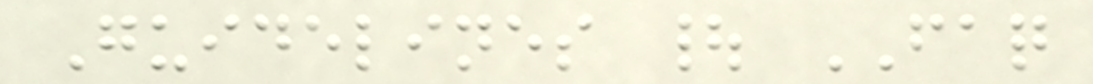Guidelines | FAQ
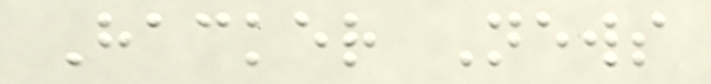Hacker News
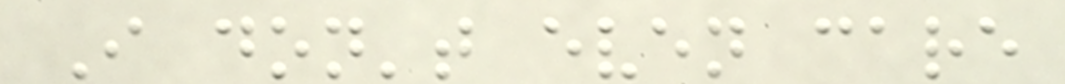I don't even care
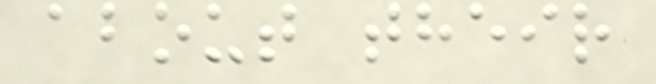about their
